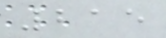215
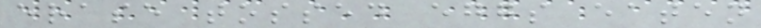erase tossed eggs eaten
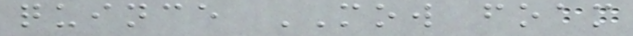quince MOW foam
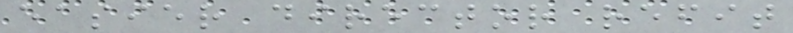easier director refit
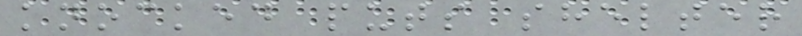knocked puts shelter
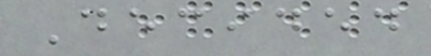Decided
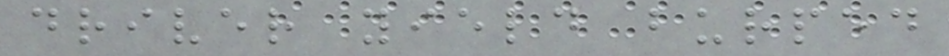driver yield burped
